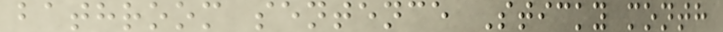bathroom sentence Sticky month
